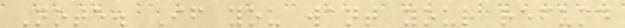Note. If you want your refund
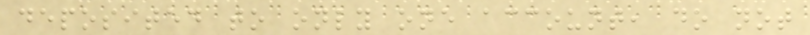deposited to only one account, do not
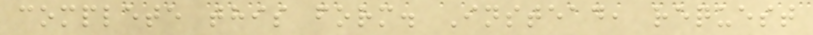complete this form. Instead, request
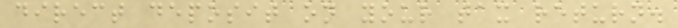direct deposit on your tax return.
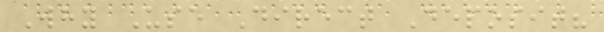Why Use Direct Deposit?
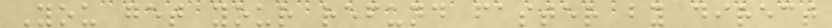You get your refund faster by direct
